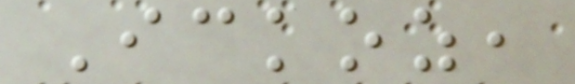Ickoz,
